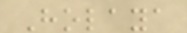Holaya
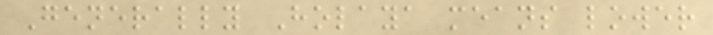Generally Holaya means lower
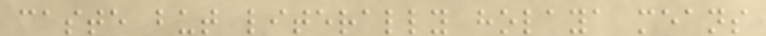caste but literally holaya means
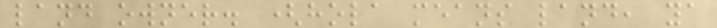land owner. (hola means land, ya
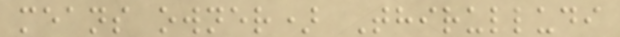means owner) Thirulludi
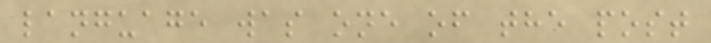language was one of the post
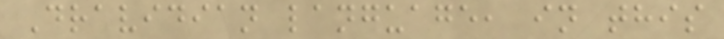Dravidian language, in this
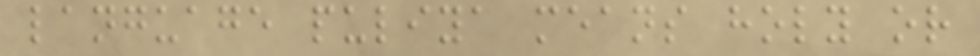language puliya means holy or
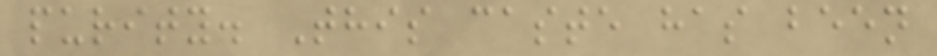purity. This caste has been
